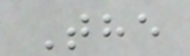The
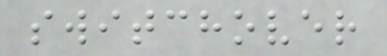switchover
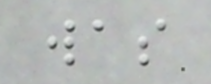was
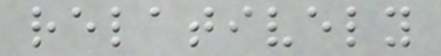relatively
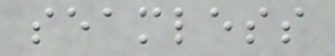seamless
